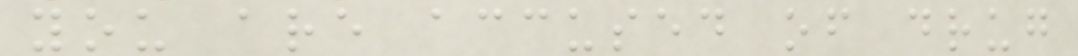you are accused of drug
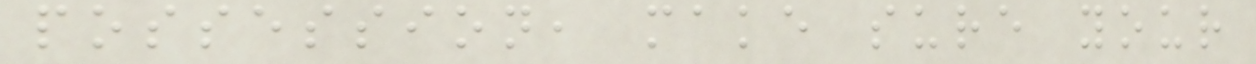possession, make sure your
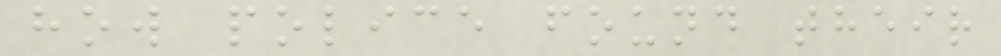how police found their
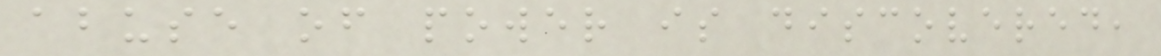abuse of power is discovered,
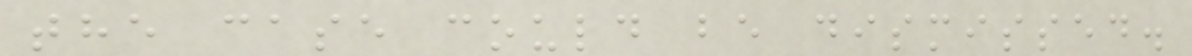the case could be dismissed.
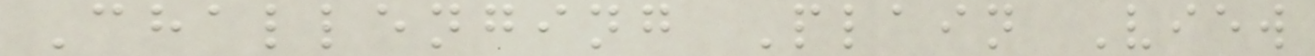Challenging Plain View
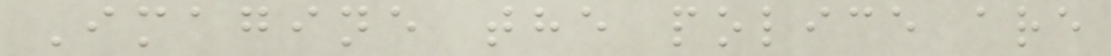Imagine the police are
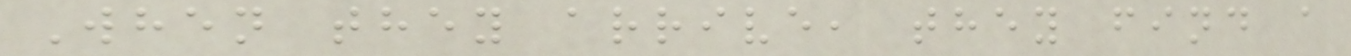When they arrive, they find a
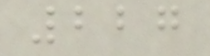227
